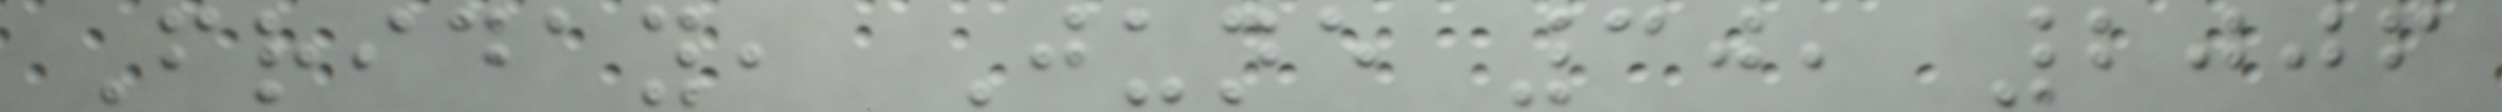Friday, June 30, 2006
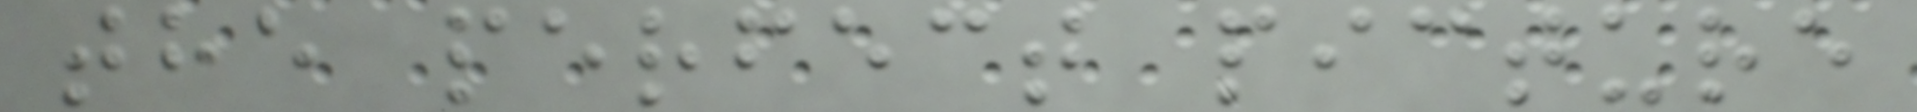the perfect picture
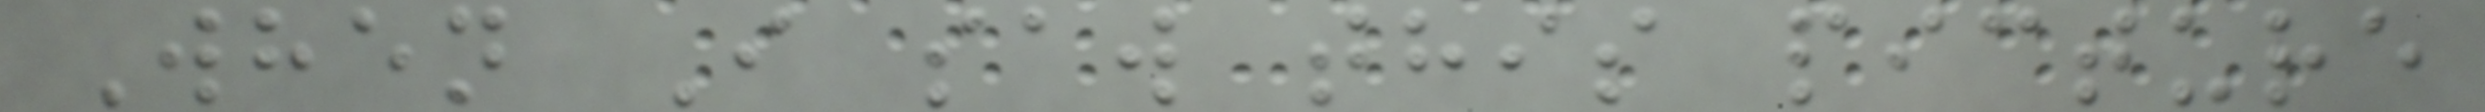When I saw this picture
